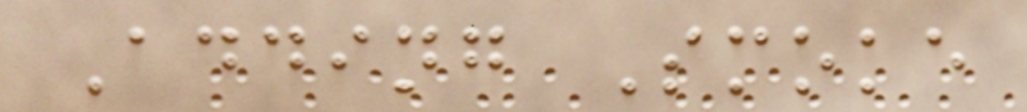Adding Smoke
